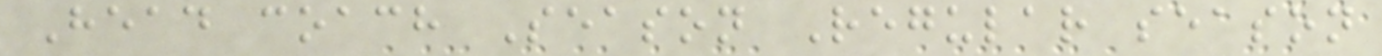Head coach Season Regular season
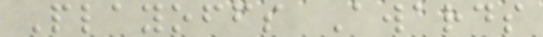Playoffs Awards
